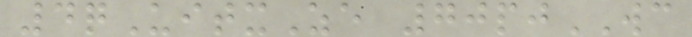4qUitxZe 70pjWC
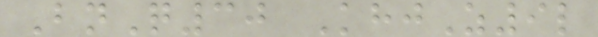BnQ30 KhjZ9l
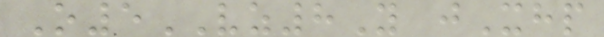O5VZ8Y jXhp
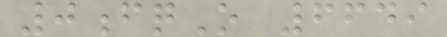0fqO 6649
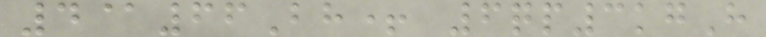4@66Bh+ 6qp3kgH
